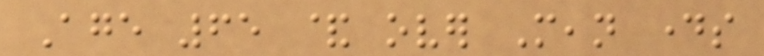Age 65 & over Mean days
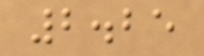2.25
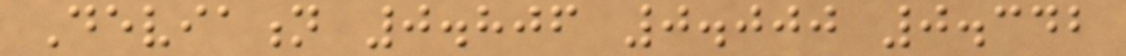Deviation 0.806 0.000 0.342
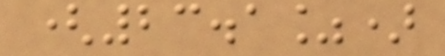(23.1%)
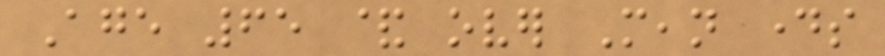Age 65 & over Mean days
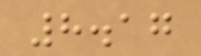8.17
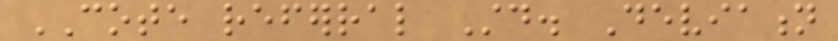COTE referral Std. Deviation
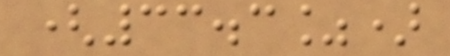(33.3%)
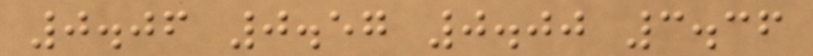0.06 0.57 0.00 3.36
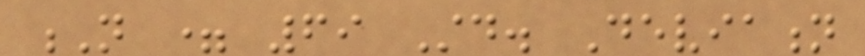N = 69 Std. Deviation
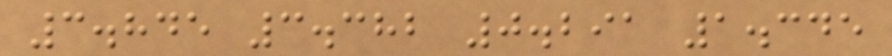3.845 3.382 0.291 1.345
